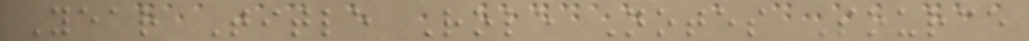Year Title Role Notes Source
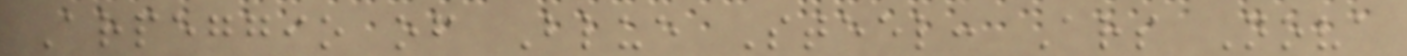Arpeggio of Blue Steel: Ars Nova
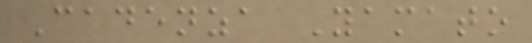Cadenza Yamato
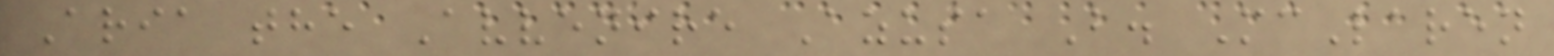Aria the Avvenire Azusa B. McLaren
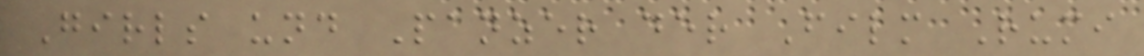Girls und Panzer der Film Rumi
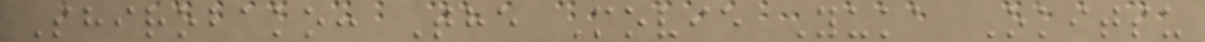Shirobako: The Movie Yuka Okitsu
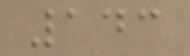143
